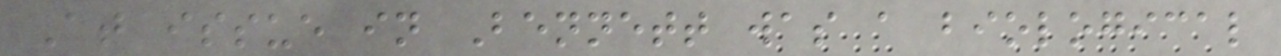At issue in Bennett was a biological
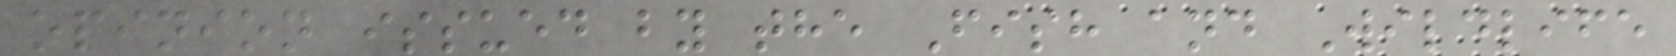opinion issued by the Fish and Wildlife
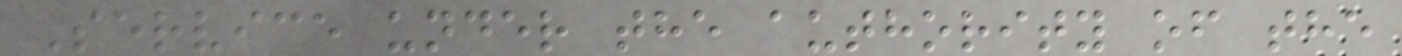Service under the authority of the
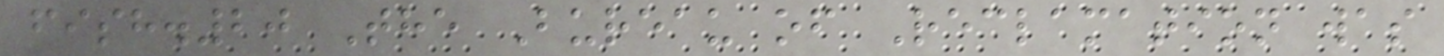fish.20 The Bureau of Reclamation was
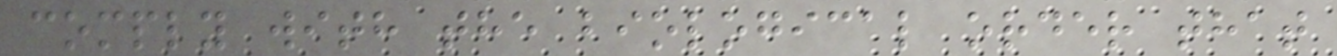comply with the biological order that
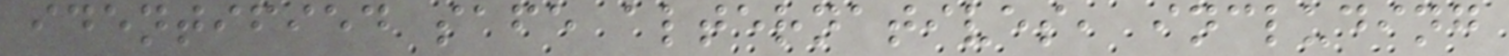identified safe alternatives, including
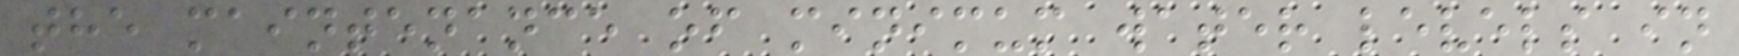the maintenance of minimum water levels in
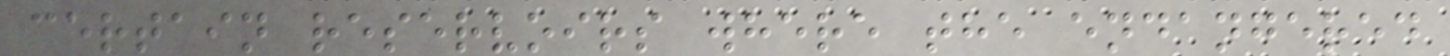certain reservoirs where the endangered
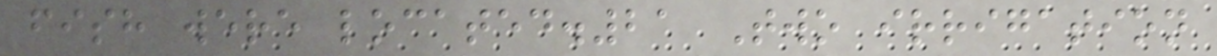fish were located.21 Two irrigation
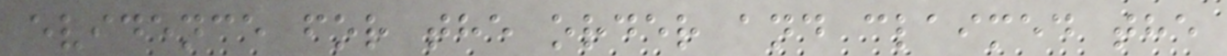evidence for the order and claimed the
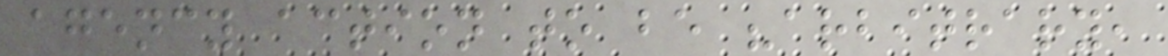agency action to be "arbitrary,
